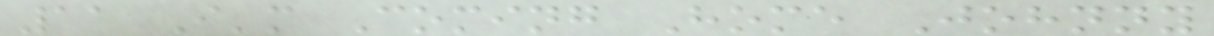11 I'm Coming Home Johnny
